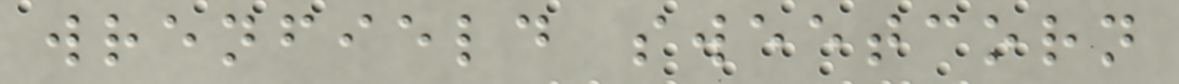wrenfield sweetcorn
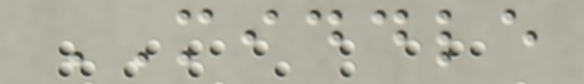MIDDLE
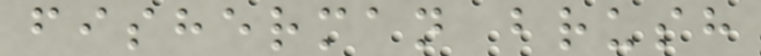fisherman brush
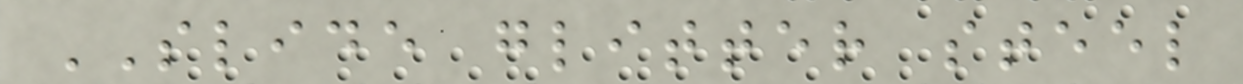SLIDE glitter steel
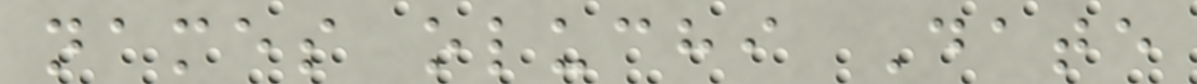names oluchi Date
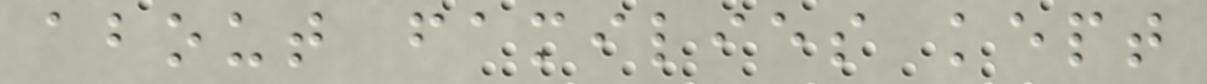about families kept
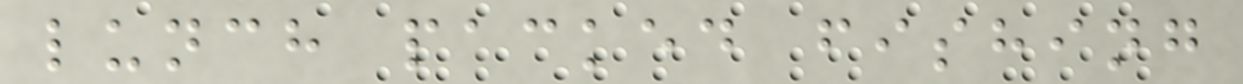lunch packed fishing
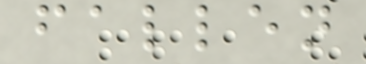fallen
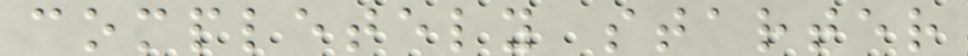completely starter
